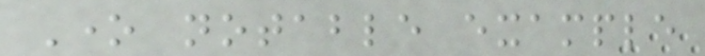One notable example
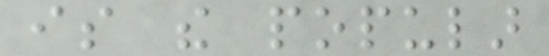is the popular
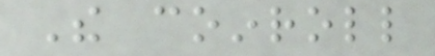The coinroll
